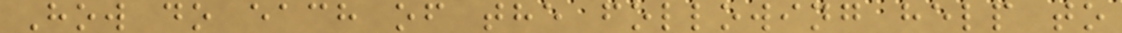How do each of the following help to
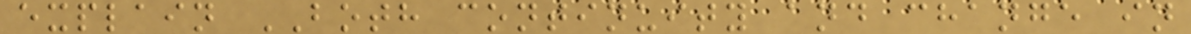explain BOTH continuity and change in
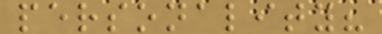personality?
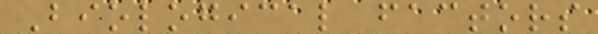Biological factors
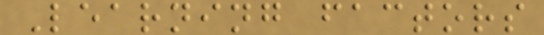Learning factors
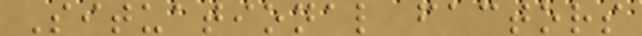Situational factors
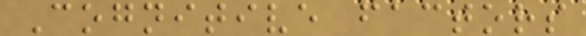Cognitive factors
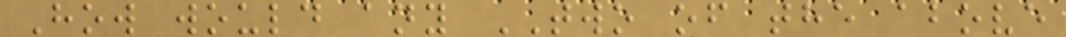How would any TWO of the above
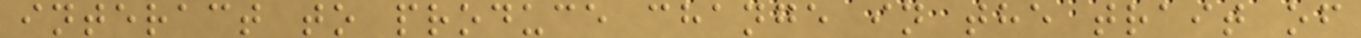interact to produce change in the trait of
